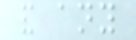and any
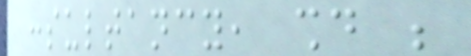consultancy, should be
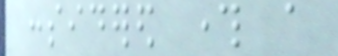considered through a
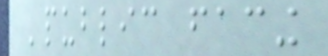'public facing
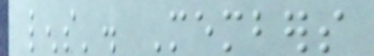lens'. Members
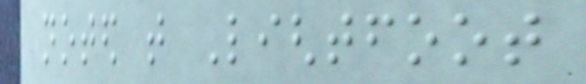noted that Lightfoot
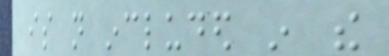is not included in the
